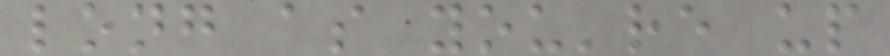long as you're up
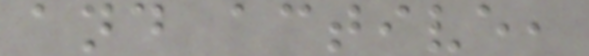and active,
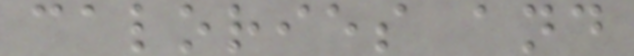calories and
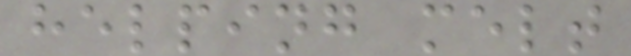helping melt
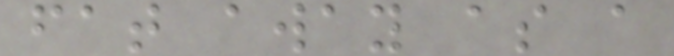fat away as a
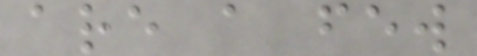are a few
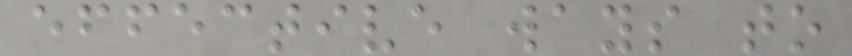effective ways to
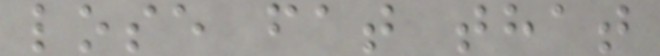lose fat that
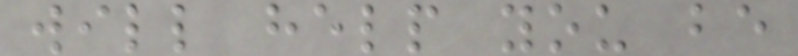will help you be
